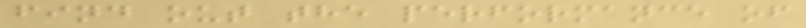find out the performance of
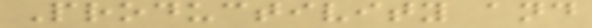Productivity and
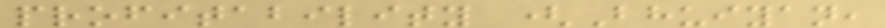profitability (Bhuiyan,
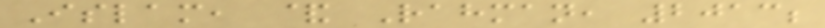Islam, & Rahman, 2013;
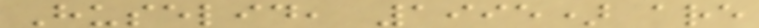Huselid, 1995) are
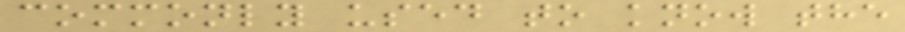commonly used to know the
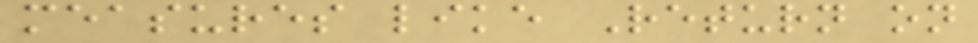measures like Return on
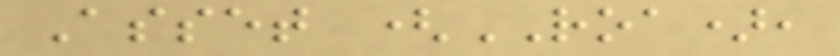Asset (ROA),
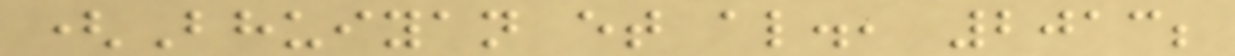(Bhuiyan et al., 2013;
